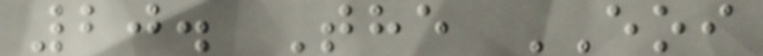20. The EOI
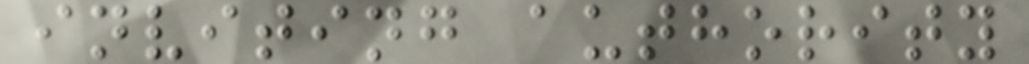inviting authority
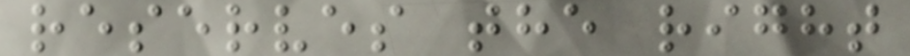reserves the right
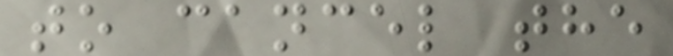to cancel the
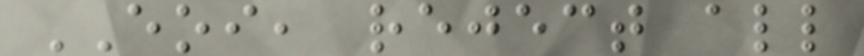EOI, reject all
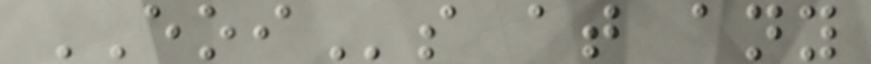EOIs at any
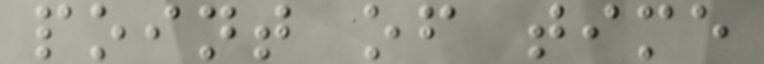point of time
